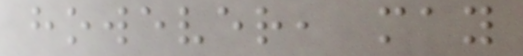however, may
